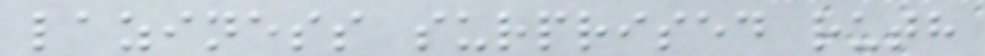laziness surprised ruth
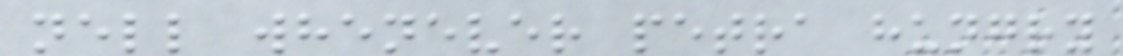nell whenever petra hungry
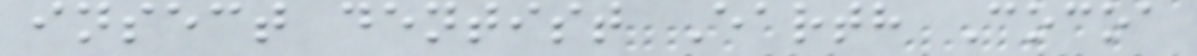insect dentist Earth Cocoa
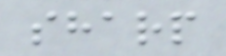sharp
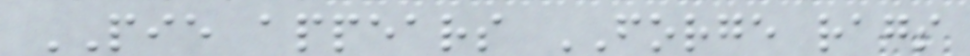PIE appears FORGE rags
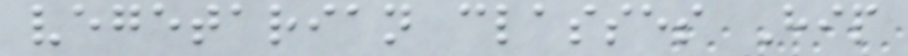vegetarian classes Hip
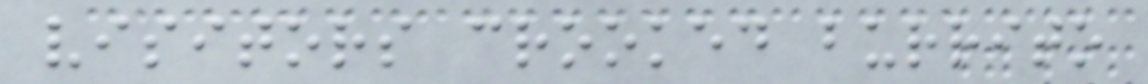visitors crooked burrito
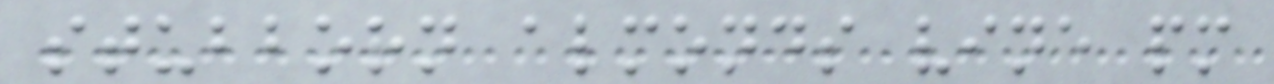stubborn almonds vine pm
